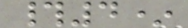#4*
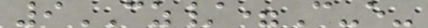9CZ/=C-e-
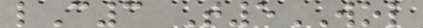lC3 T5WOL
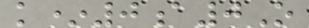k*0a0O
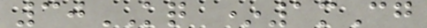30KQ *1mCg
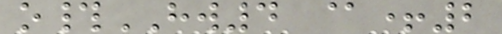o#HW4 @+2
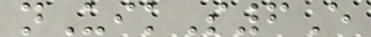nUikS6E
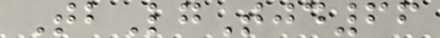TbLgTjd66
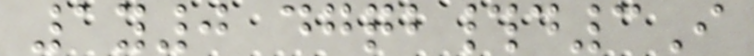1y0 dgqb#d3I
